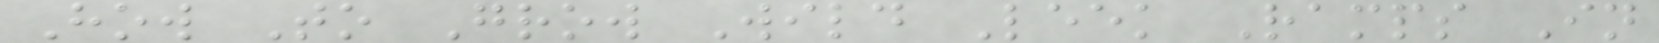How To Grow Wild Leek Ramps In
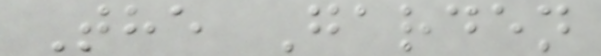The Garden
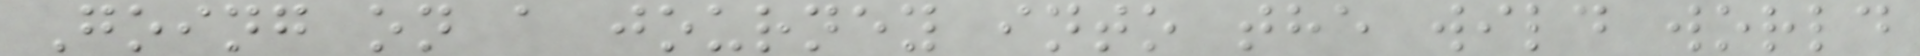Going on a journey into the wild world
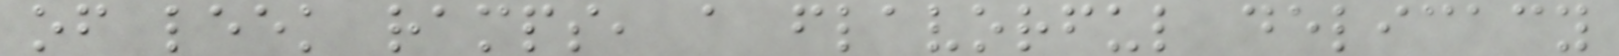of leek ramps, a flavorful delicacy
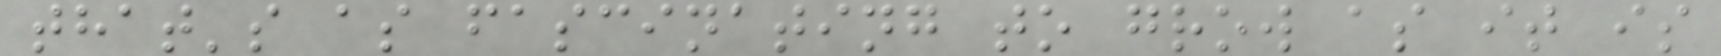that's as fascinating to grow as it is
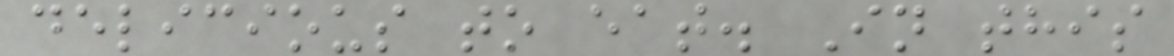delicious to eat. In this
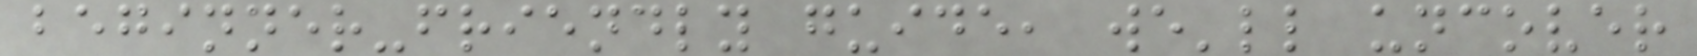beginner-friendly guide, we'll uncover
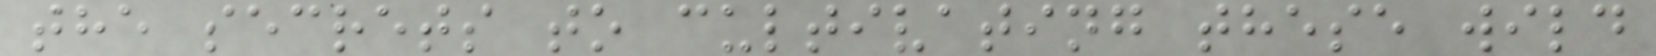the secrets to cultivating these wild
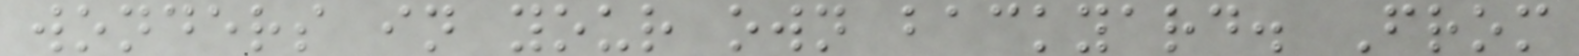wonders in your own backyard. From
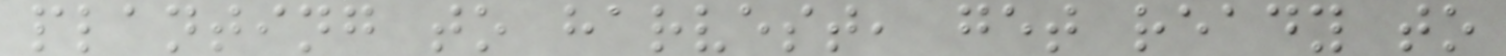planting to harvest, get ready to
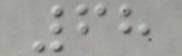68
